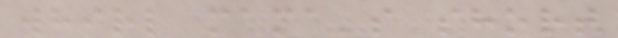whirl mama's short
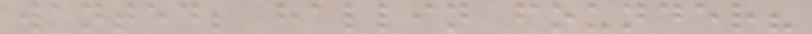wanted; hallin founder?
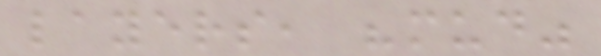layers, "mud"
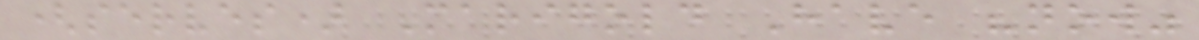(serves) Marigold Have "now"
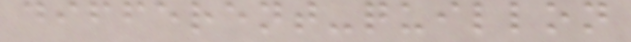different-quillon
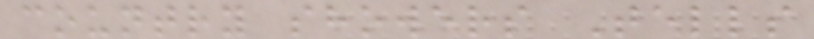country showers Tells
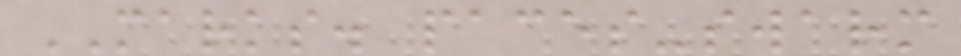MARKS. paces-swarm
